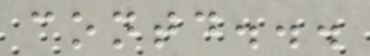contd...
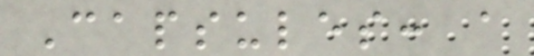Capsules: a
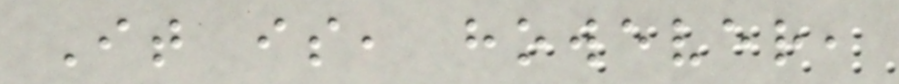It is, however,
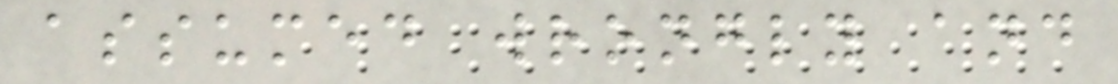assumed wrongly and
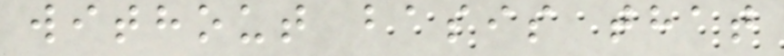without basis that
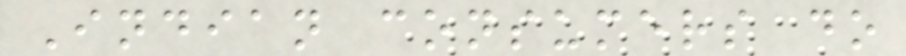Indian consumers do
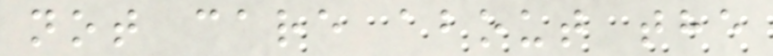not care about the
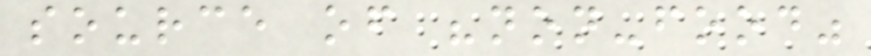source of "non-food"
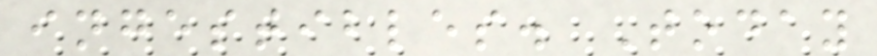ingestibles. Today
